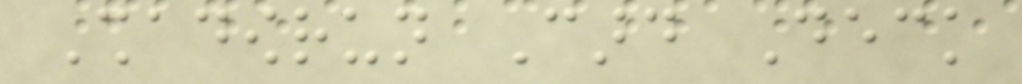Shadowrun Card Deck
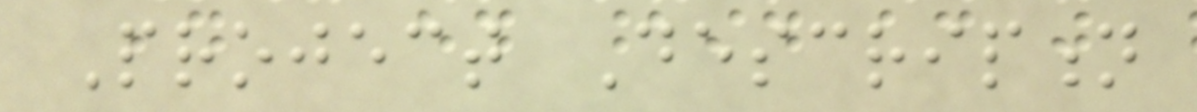Project Description
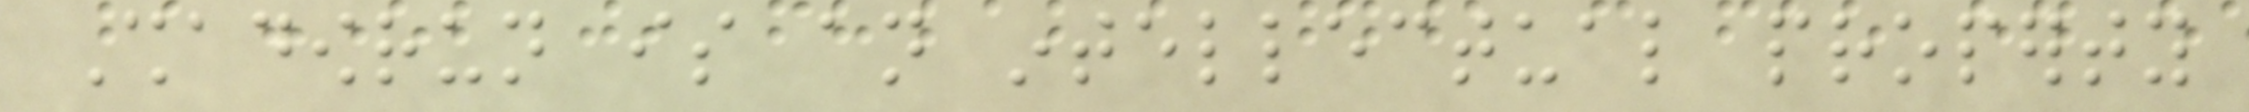Shadowrun is an intellectual property
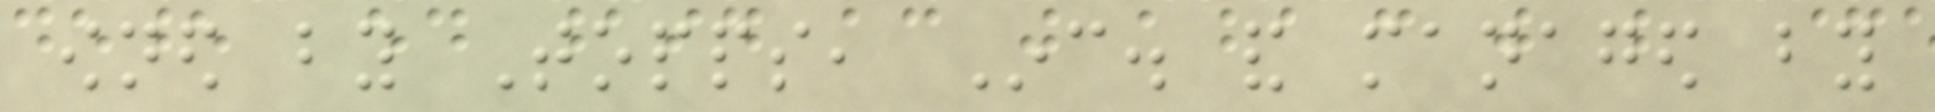owned by Topps, Inc. and managed by
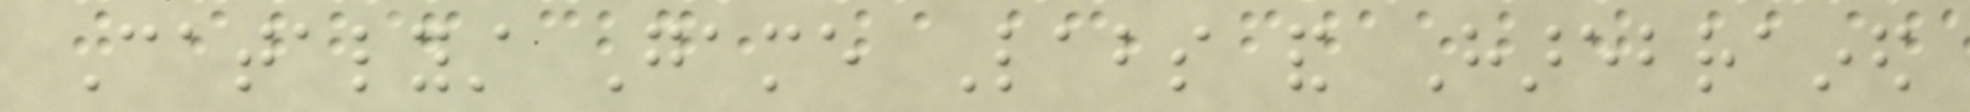Catalyst Game Labs and Harebrained
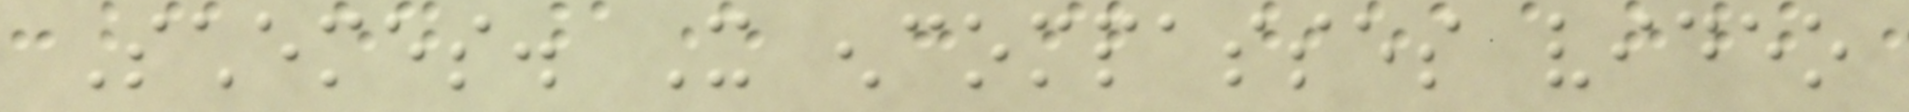Schemes. It encompasses video
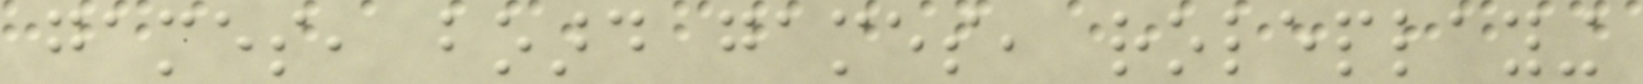games, board games, roleplaying
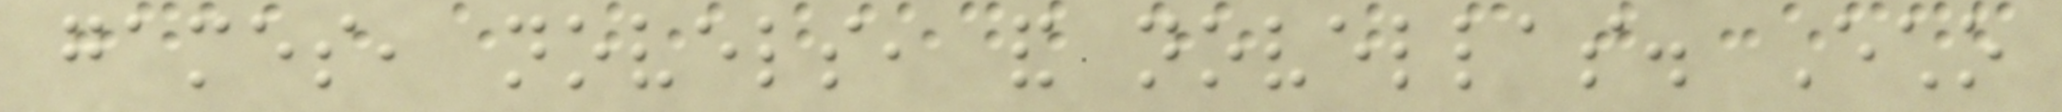games, novels, and novellas. Echo
